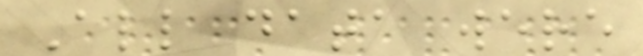All data were
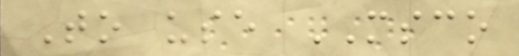To use MSCO
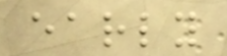early
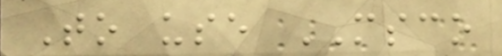To use MSCO
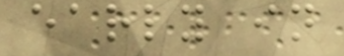early in
